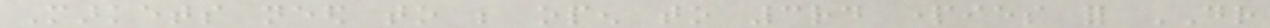Markets need to be open to 3rd parties for DR
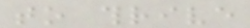to thrive
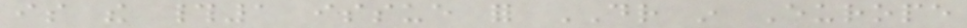is the #1 issue for DR in Europe
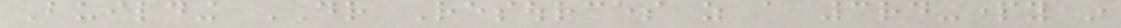Building DR Resources as a 3rd-party in
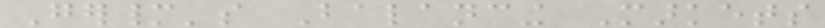Germany's Balancing Markets
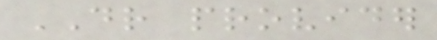DR provider
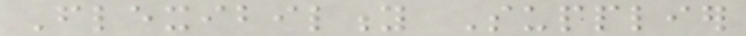Flexibility Supplier
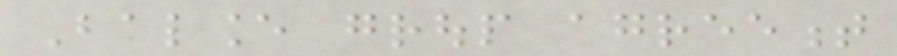Balance group agreement
